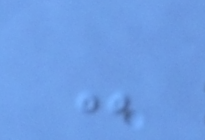-
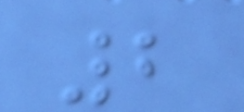2
